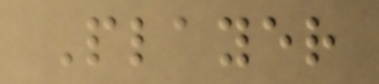Player
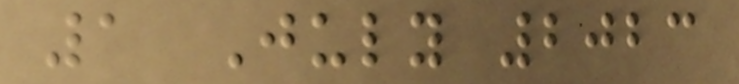1 July 2023
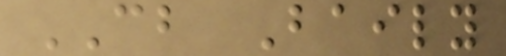CB Baily
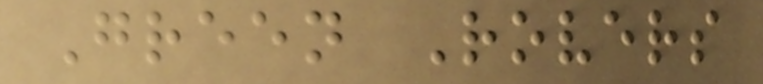Green Rovers
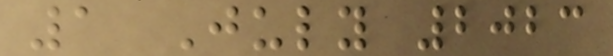1 July 2023
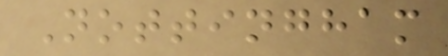Nottingham
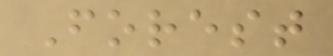Forest
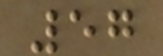57
